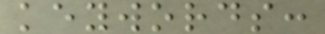keywords:
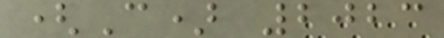(C) 2023
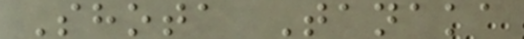Shota Tanaka
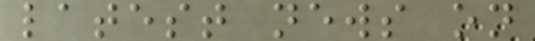latest news on
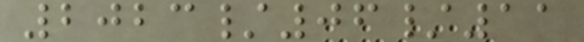2023/06/11
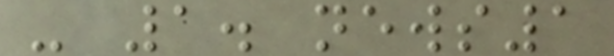- 1. news1
